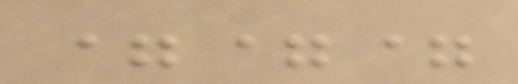===
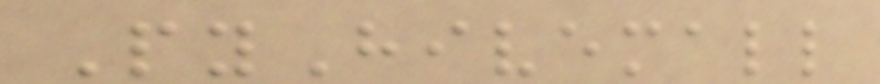PyHivemall
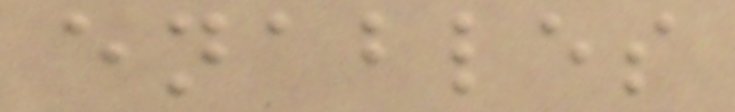enables
